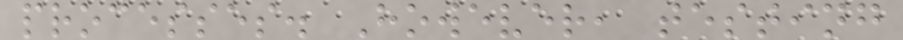processes. However, testing
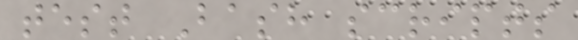test Bash scripts
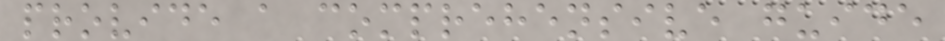provide a comprehensive guide
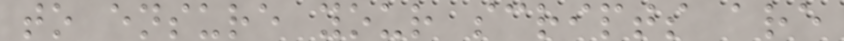to ensure your scripts are
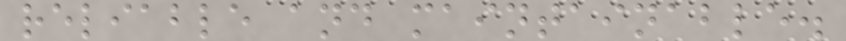reliable and maintainable.
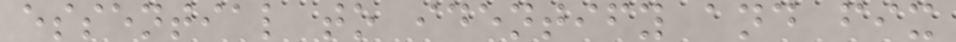essential to identify and fix
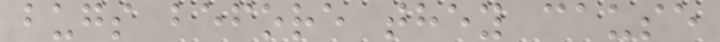bugs before they cause
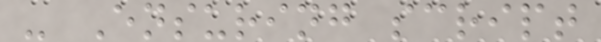- Ensuring script
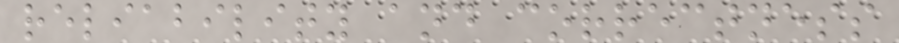reliability and correctness
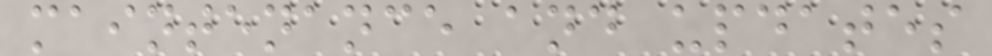maintenance and updates
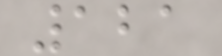121
